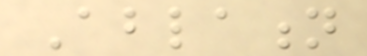Ablation
